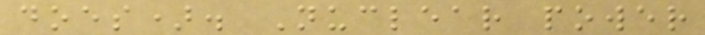does). Nuclear power
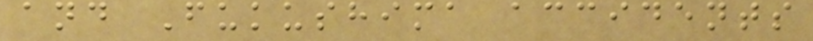and Fukushima accidents
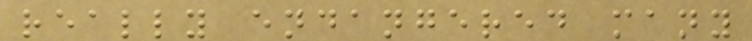really endangered many
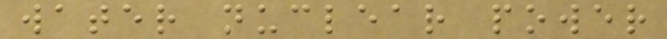water nuclear power
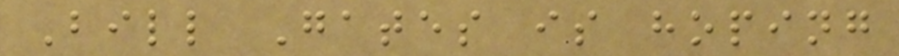Bill Gates is hoping
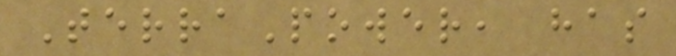TerraPower, has
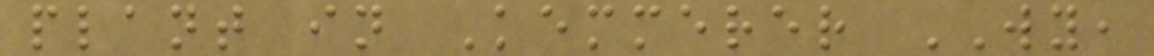plant in Kemmerer WY,
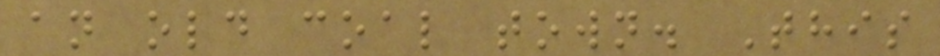an old coal town. This
